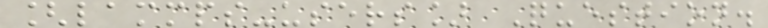[lammps-users] Question.
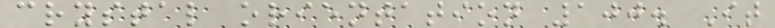crystal orientation 100. It
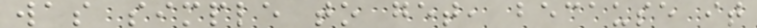was simple to get, because it
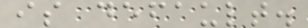is default.
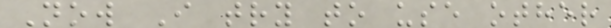Now I try to use other
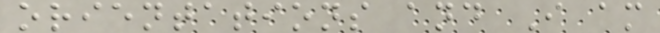orientations and I am
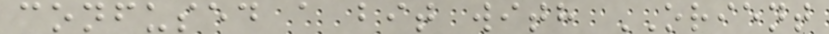confused a bit with ORIENT
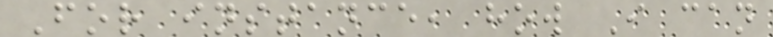For instance, how I can
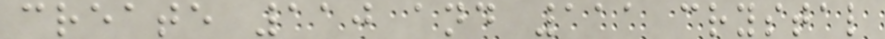create 110 and 111 crystal
